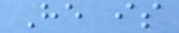He is
